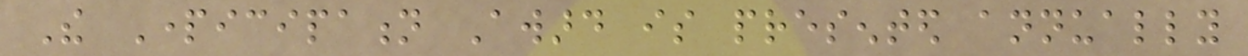The Participation Award is presented annually
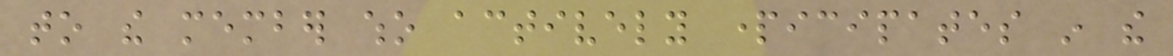to the member who actively participates in the
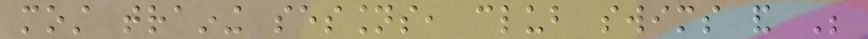most training sessions, club swims and Be
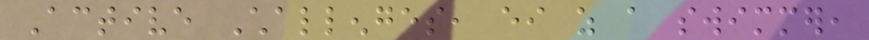Active Challenges, either as a swimmer,
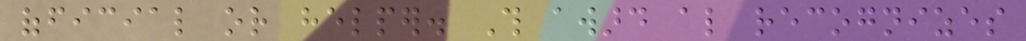official or helper. This award also recognizes
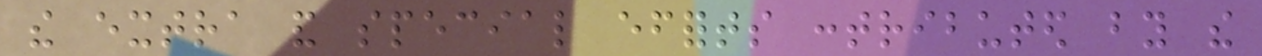the extra and special efforts contributed by the
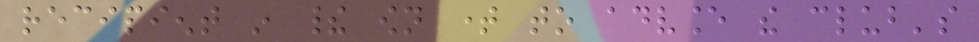recipient in their own time to advance the club's
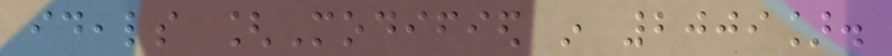ideals [Modified in 2009].
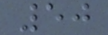50
